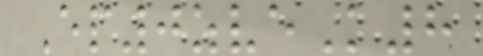Ep0zveK8
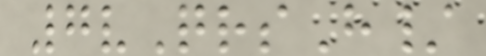7vQrsH/
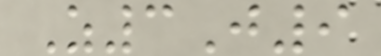Z3J9
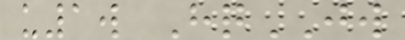u1w HqJW
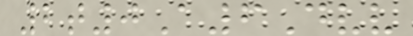2t0A6Dvv
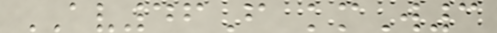AV46F kmW3
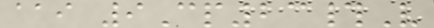aai 9Cp23#V
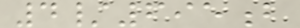4/695b
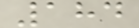184
